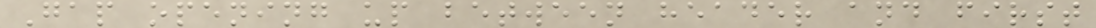Gap opening up between header and first
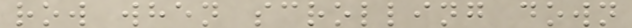row when scrolling down
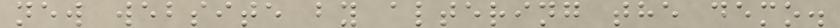new website by altering the demo.
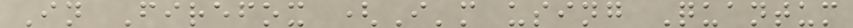In Firefox (I'm using Quantum
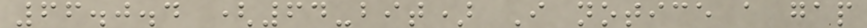66.0.4 (64-bit) I notice a gap
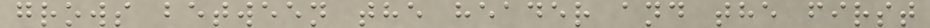grows between the header and the first
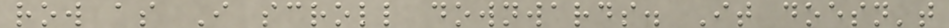row as I scroll downwards. It doesn't
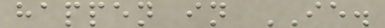happen in IE.
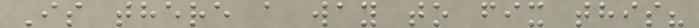Is there a way to fix this?
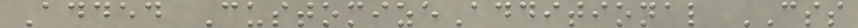Added CustomizeAdditional CSS
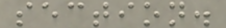section.
